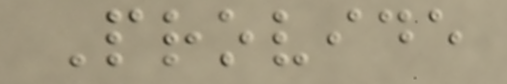Provide
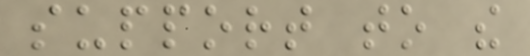support to the
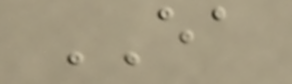EA
